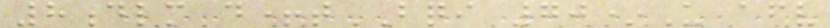8dlm d+tBQI 70*U afv
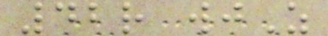42r wjZ
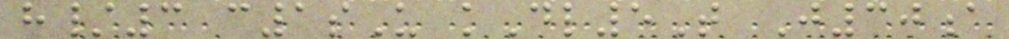h/3 c1sU kDl5T J30a
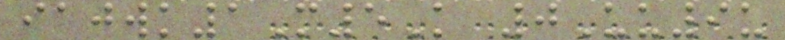iajwk1M5K 0Uu9u
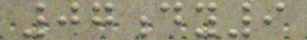07dy9
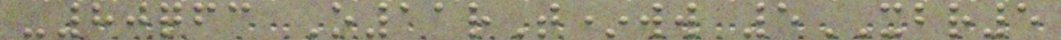-80qfc O11rT*ww 5XBR5
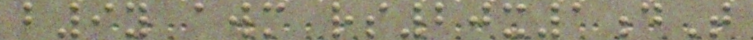b9y awm rs20x1dT
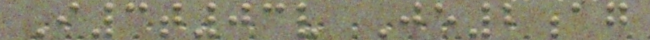I3t03v Je2ag
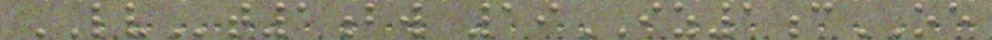LVt1bw 19IZ1cOE
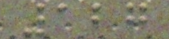127
